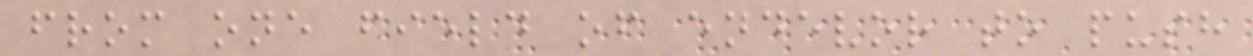from one field of endevor to push
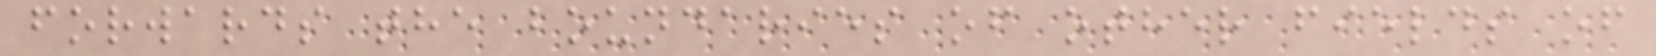forwards the boundaries of other fields of
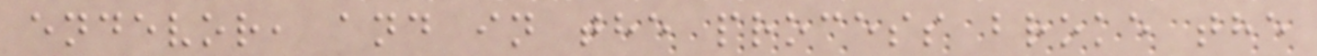endevor, and in the process broke the
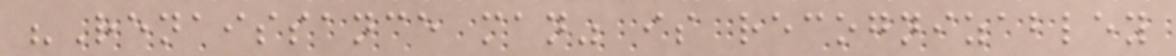"Renaissance man" is recognizabley
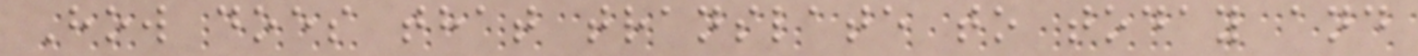How does that translate to today and
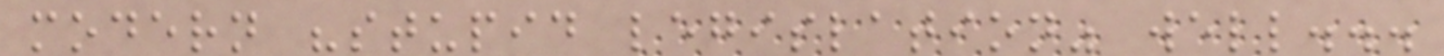modern "stupid legislation" well...
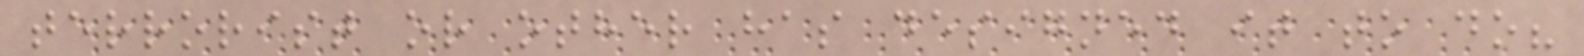terrorist or other has designed it to do?
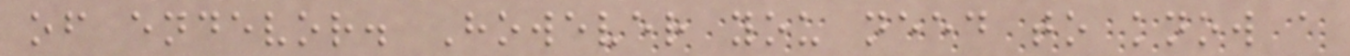of endevor. However you need to know a
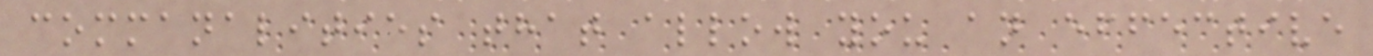commanalities that allow you an effective
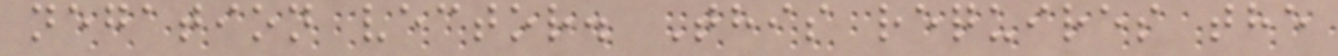negation vector. This requires the
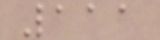111
